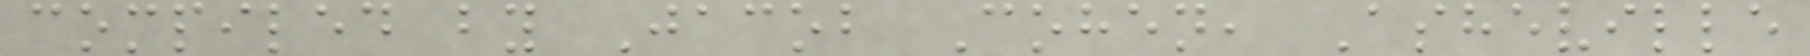compiled by Jacob Cohen, Asheville
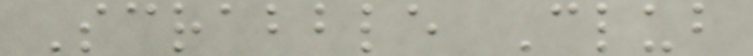Scrabble Club
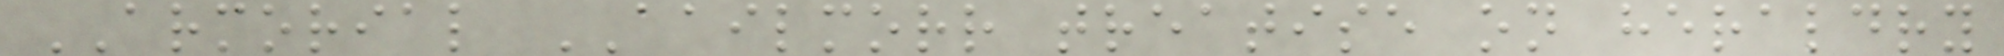ARMORIAL AAILMORR treatise on heraldry
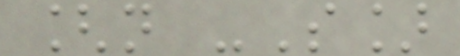[n -S]
